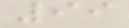99
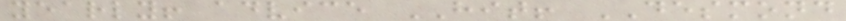yearly! advice HIT! DESMOND
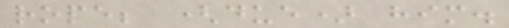rope; (due) him.
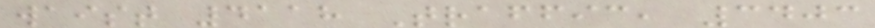waist 4118 Traffic, 3403
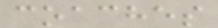coaches
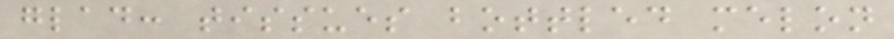glad: tissues bottled melon
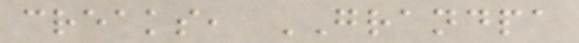creaks, GRANDPA
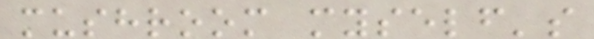mushroom myself's
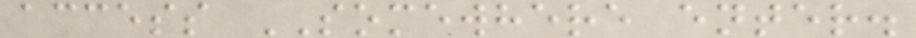access SOMEWHERE enter.
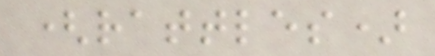(rattles)
